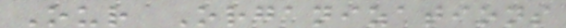Our Organizations
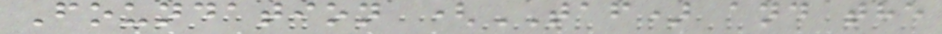Foundation (TAF) and the
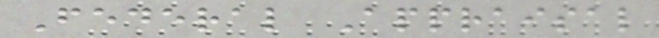Federal Appraisal
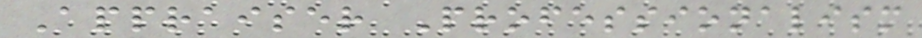Appraiser Professionalism
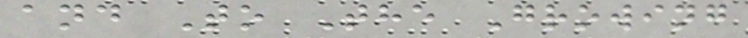and To The Growing
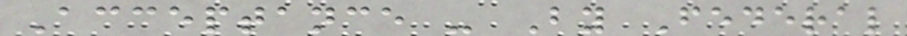Acceptance - By Federal
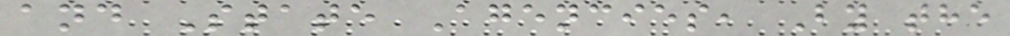and State Agencies, By the
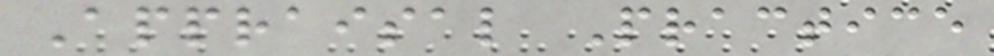Appraisal Practice
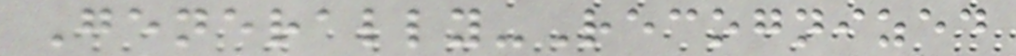Generally-Recognized
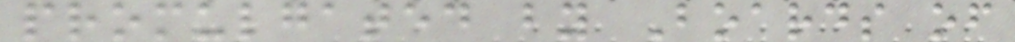promulgated by Boards of
